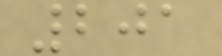201
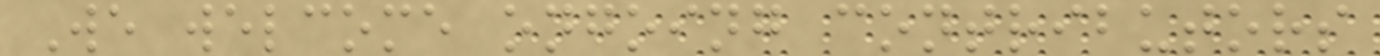We welcome ongoing contributors
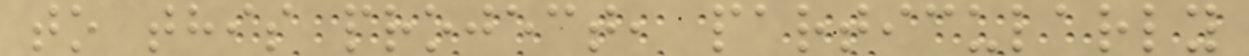to this project, particularly
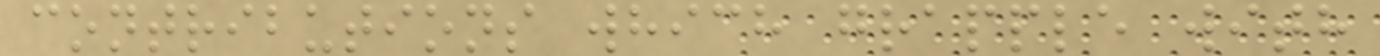contributions which grapple with
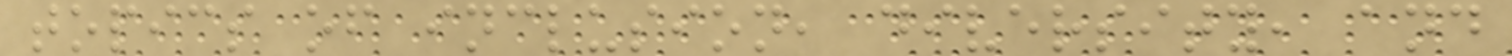topics of inclusion, diversity, and
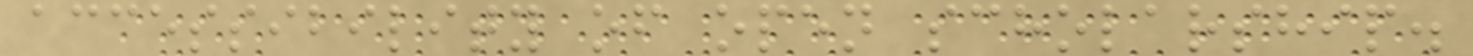accessibility of open scholarship.
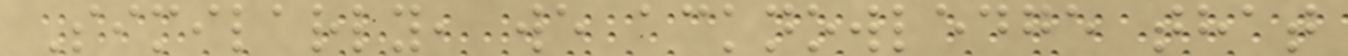Similarly, we acknowledge that
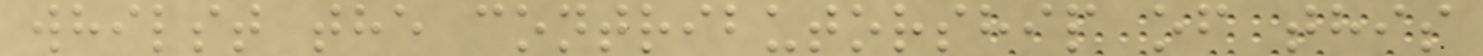whilst the contributorship of this
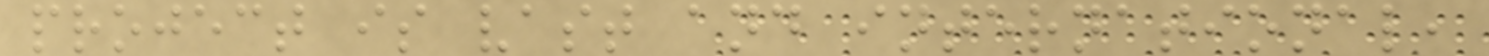project is vast and international,
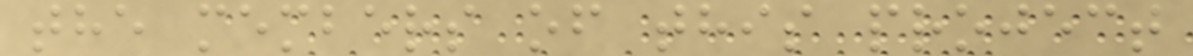the members of this project
